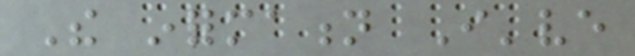The information I've
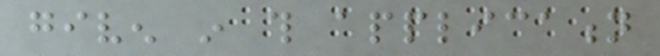given in this application
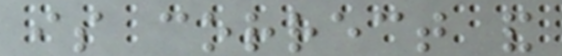is correct and
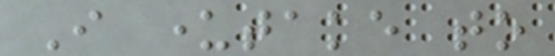I undertake to
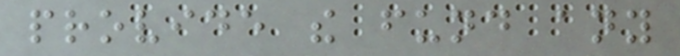provide the fund any
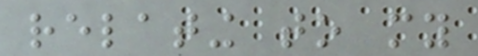relating to my
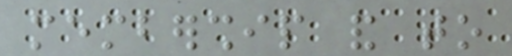membership and to
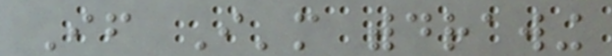If I'm withdrawing
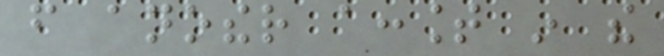from another account in the
